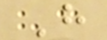H
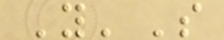Y'S
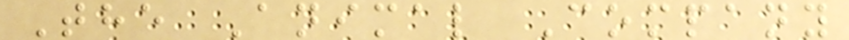The Animal Company
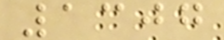1307
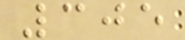305
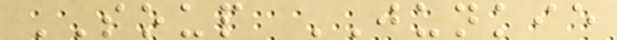SOUP JUNKIE
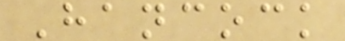Hancock
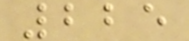225
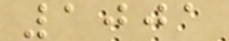1001
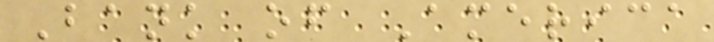Bank of America
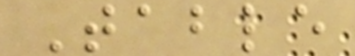Table
